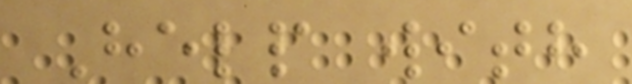Help with
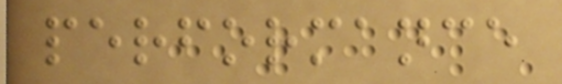performance
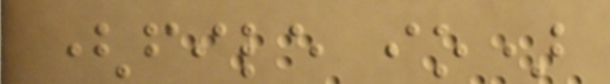(file io)
